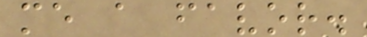me a favor.
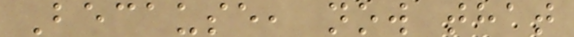Because, now that
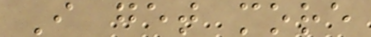I get more
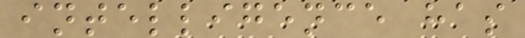intelligence has
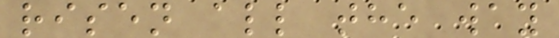risen all the way
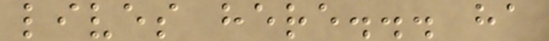lives here... ha
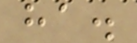ha.
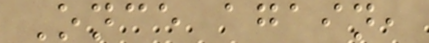Once again,
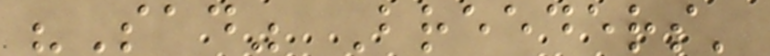"Sad" Breeders'
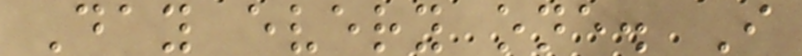Day every one. I
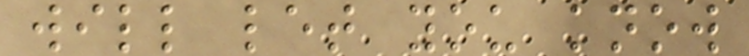will let you know
